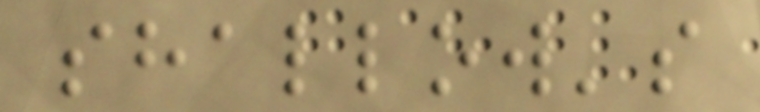shallow's
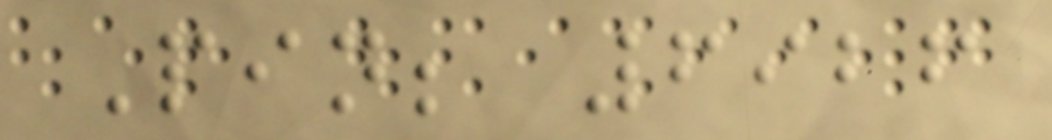Pin; 6926
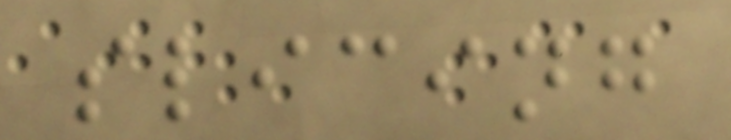slicing
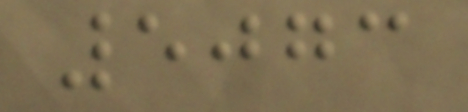5073
